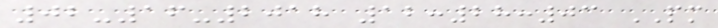02-16-2018 12:28:03 PM
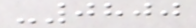-0800
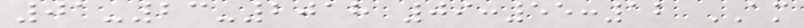01-23-2018 09:55:12 AM
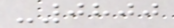-0800
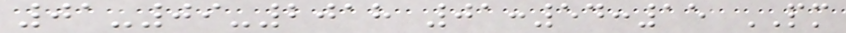01-09-2018 01:54:15 PM
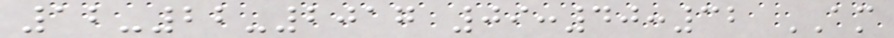12-22-2017 09:40:32 AM
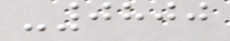-0800
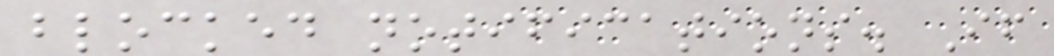blocked notifications. If
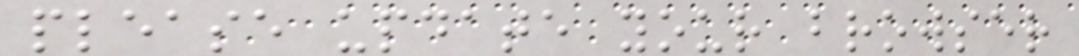please update your browser
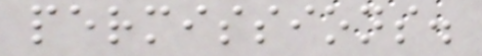permissions.
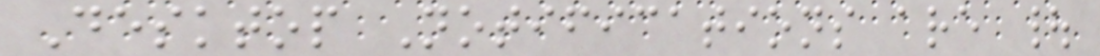Desktop Notifications are |
